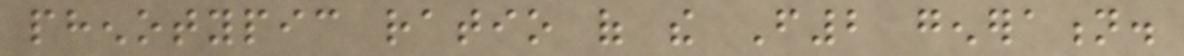phenotypic ratio of the F2 generation.
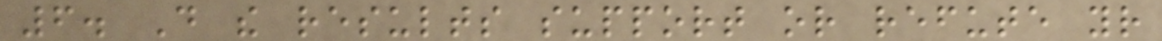6. Do the results support or refute your
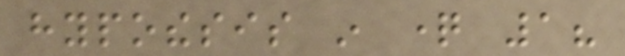hypothesis in question 1?
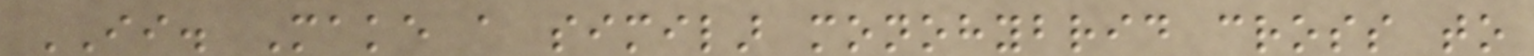II. Make a similar monohybrid cross to
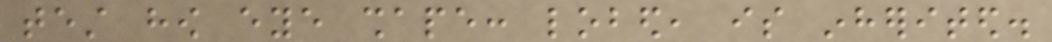test how eye shape: lobed, is inherited.
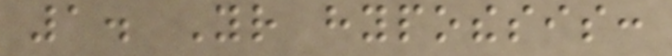1. Your hypothesis:
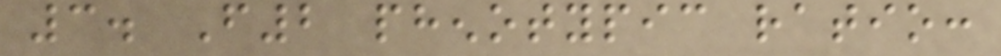3. F2 phenotypic ratio:
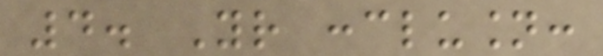4. Your conclusion:
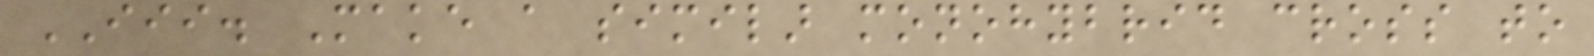III. Make a similar monohybrid cross to
